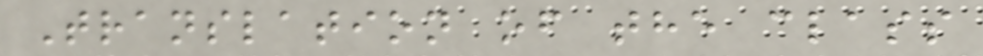Translation of the class
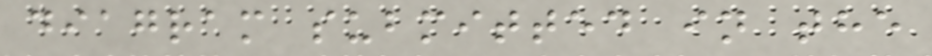diagram submitted in the
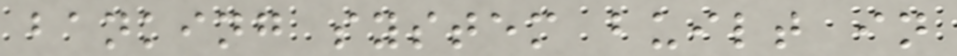banking system built in
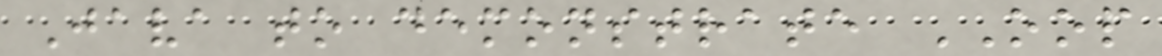Java to demonstrate OOP
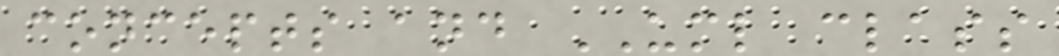concepts and UML class
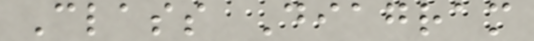Class Diagram
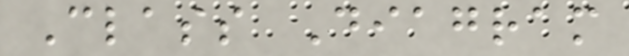Class Diagram
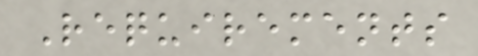Requirements
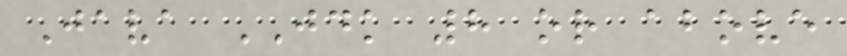Java JDK 8 or above
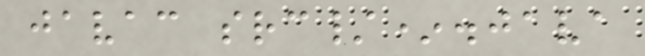javac src/*.java
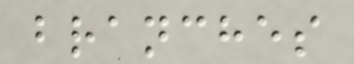branches
